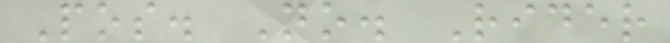Pos. No. Rider
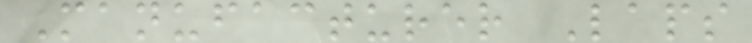Manufacturer Laps
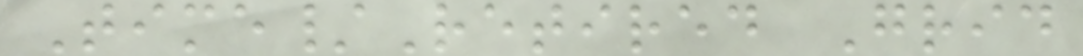Time/Retired Grid
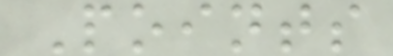Points
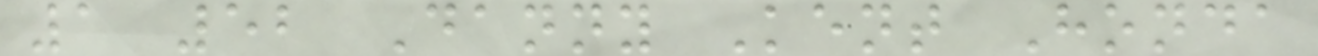1 52 Danny Kent Honda
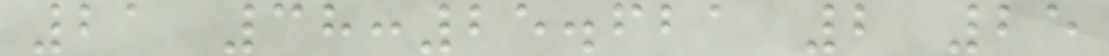21 38:25.621 2 25
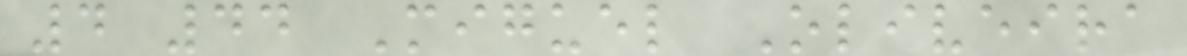4 44 Miguel Oliveira
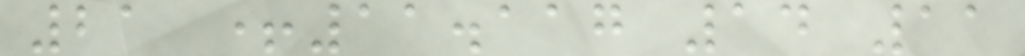21 +11.117 14 11
